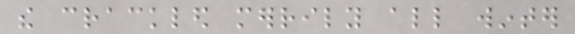the crackled merrily all winter
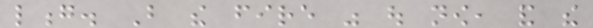long. But the fire was out now, and the
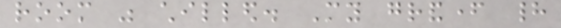room was chilled. My grandfather had
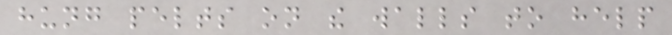hung pelts on the walls to help
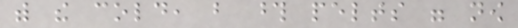with the cold, but those pelts were now
